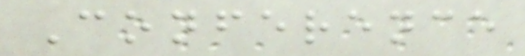Conference
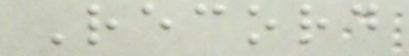Record
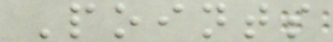Points
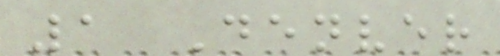1 Denver
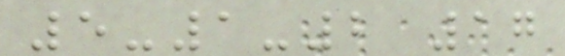5-1-2 17
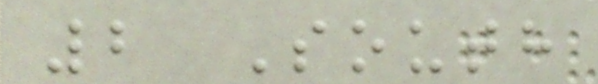2 South
